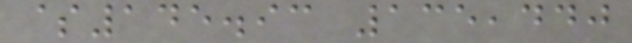$145.93 135,440
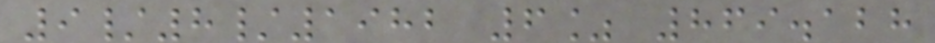9/8/1982 6% 869.128
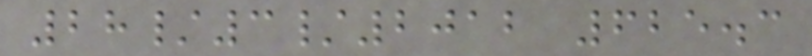28/3/2012 625.3
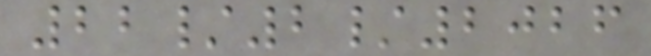22/2/2026
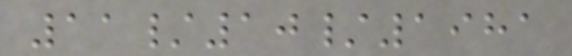11/10/1981
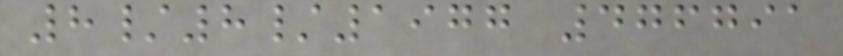8/8/1977 476791
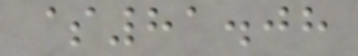$81.08
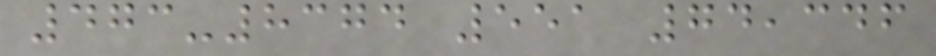473-8374 551 74,346
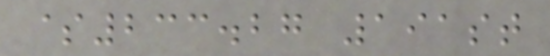$233.27 191st
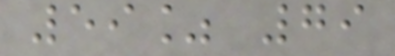59% 79
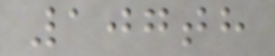107th
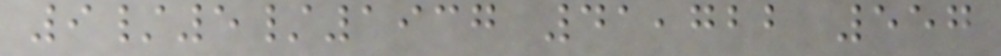9/5/1937 41,722 557
